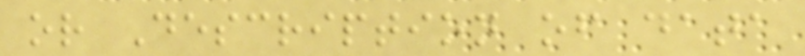or Description of data
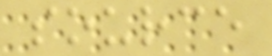source
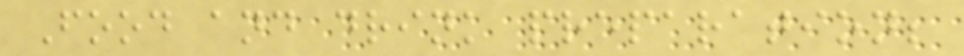Food and drink preparation;
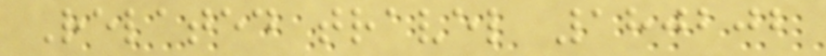Related travel 180202
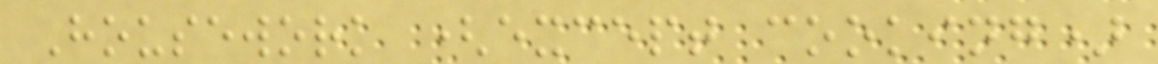Housework (except cooking)
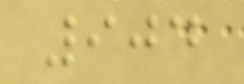904
